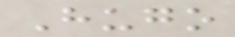Hugo
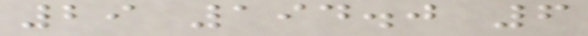29 194.0 6
